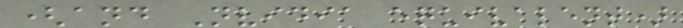(and Nvidia equivalent)
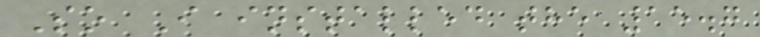So I installed the 15.7
